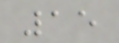15
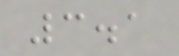3.1
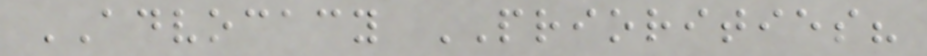ADVOCACY PRIORITIES?
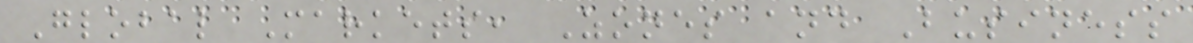Global Markets, Zones and Business
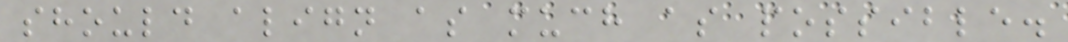should align as much as possible.
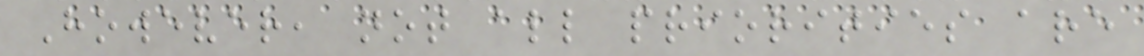However, not all priorities are
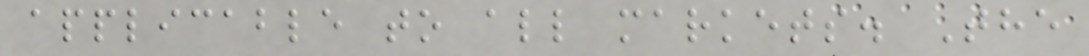applicable to all markets. The
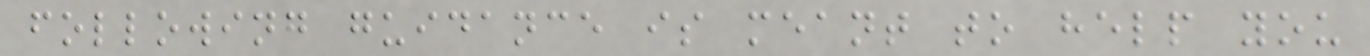following guidance is meant to help you
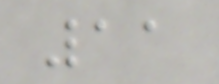11
